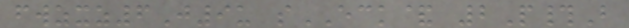fwzxz6J9u sECK& 2P#B
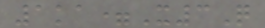1ka=X3Q
